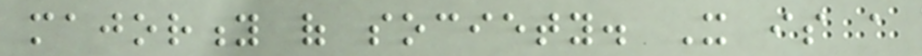majority of society. It is a
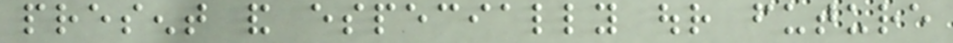present and especially our future
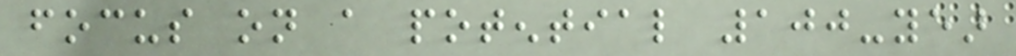focus on a potential 100-year
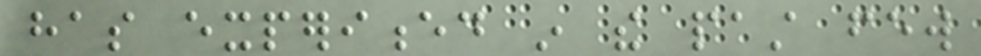has experienced in the past few
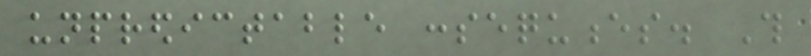unpredictable consequences. This
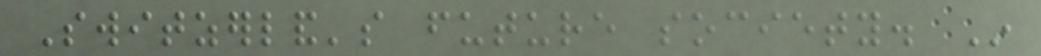Switzerland's future society. In
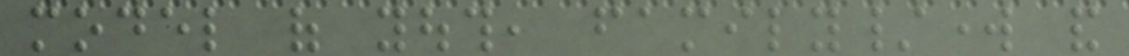model of youth, family/work and
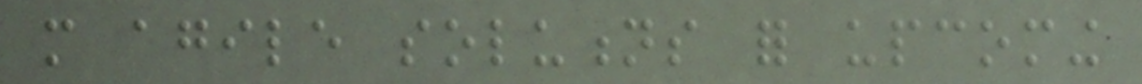more agile solutions for upcoming
